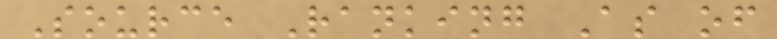Source Ranking As of
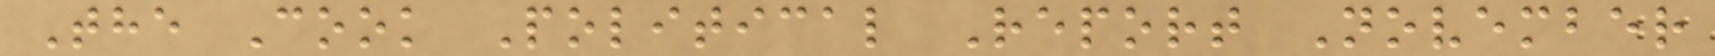The Cook Political Report November
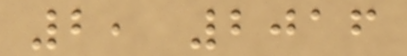2, 2016
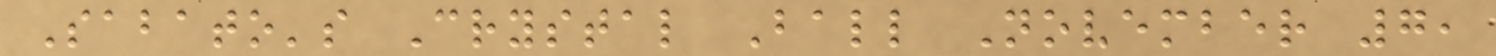Sabato's Crystal Ball November 7,
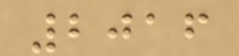2016
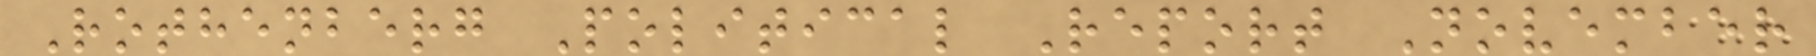Rothenberg Political Report November
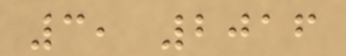3, 2016
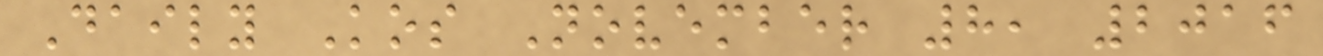Daily Kos November 8, 2016
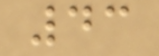43
